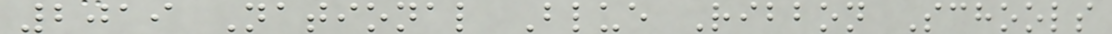2019 National Blue Ribbon Schools
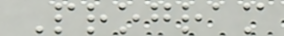Program
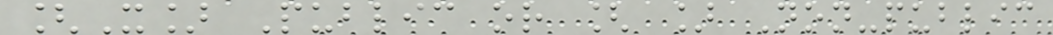[X] Public or [ ] Non-public
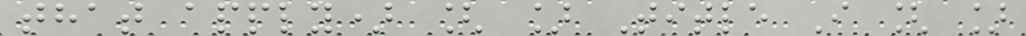that apply) [ ] Title I [ ]
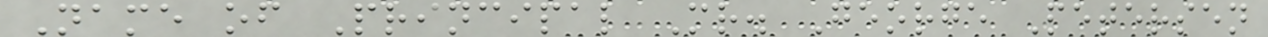Name of Principal Mr. George Petersen
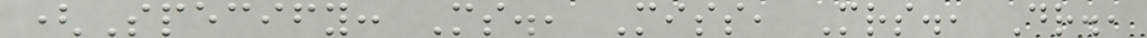(Specify: Ms., Miss, Mrs., Dr.,
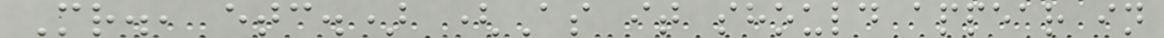Mr., etc.) (As it should appear in
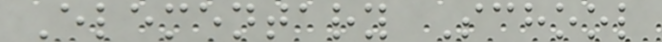Elementary School
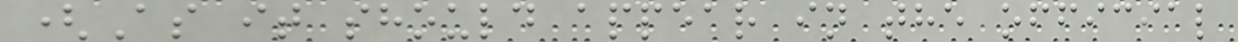(As it should appear in the official
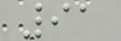91
